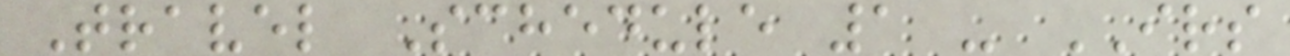Travel Schedule 1 - IRS
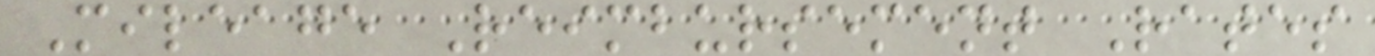Mileage Reimbursement Rates
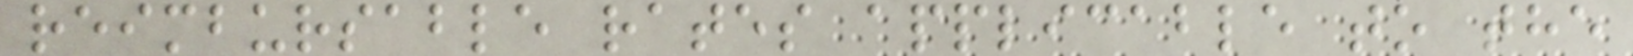reimbursable rates applicable to the
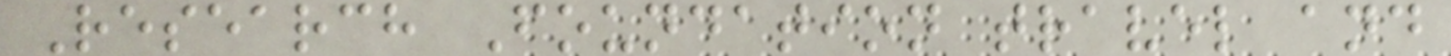Research Foundation travel and
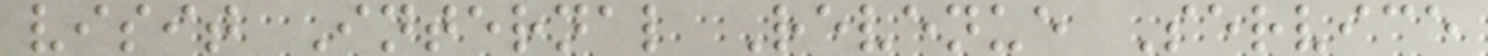visit Internal Revenue Service
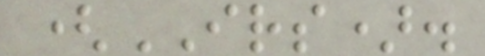(IRS).
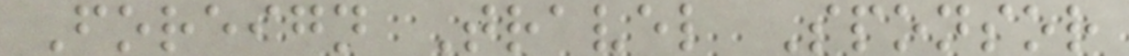Foreign Travel Sponsor
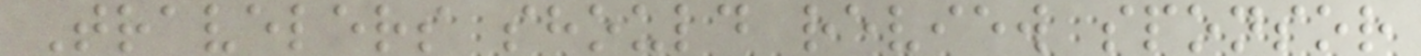Travelers should review sponsor
